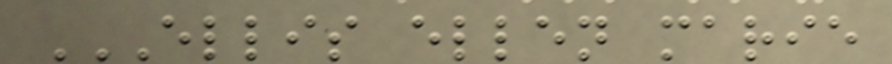ELLIS ELLEN MARIE
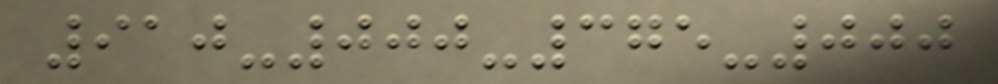910-000-375-000
